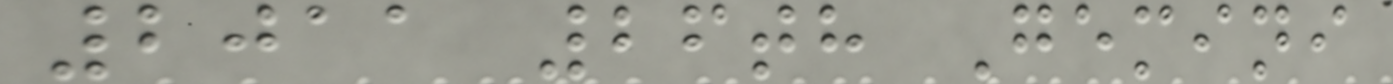2011 26th Gemini
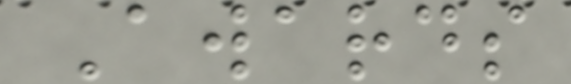Awards
